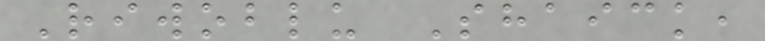Riwoblu Shaick,
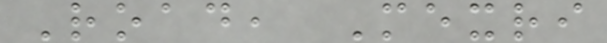Road, Mexri
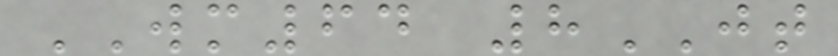WM64 8JT
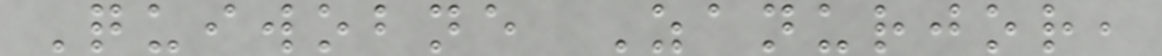Quiwobne Zanurjor,
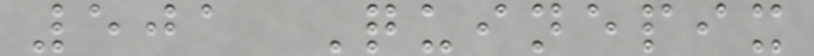501 Quinepix
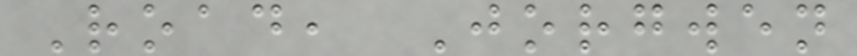Road, Jorgwen
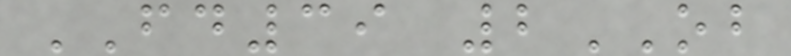FD39 2OB
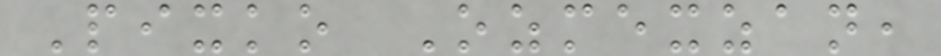Pixko Ozmexzan,
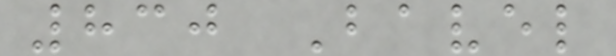830 Bavel
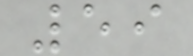59
